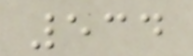534
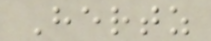Hertz
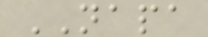NAPA
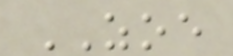ZOE
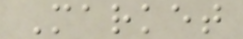Market
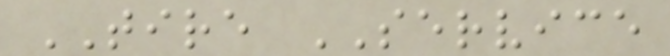TIRE SERVICE
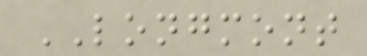LONGMONT
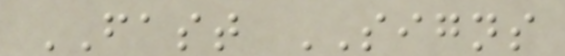FAST SIGNS
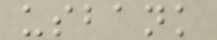usbank
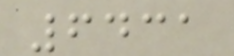6431
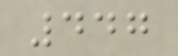447
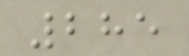285
